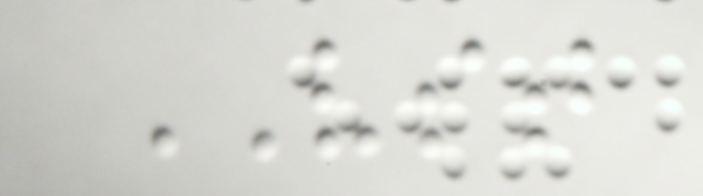VST
